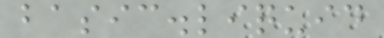basic.liquid
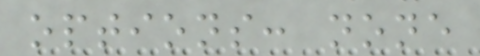options: none
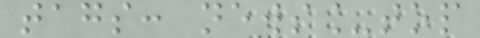tags: news_top
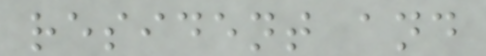resident and
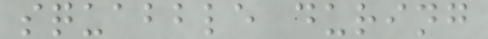squabble during
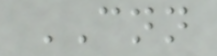CNN
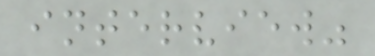interview"
